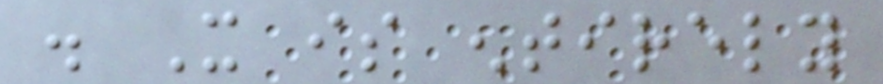. It is entirely
